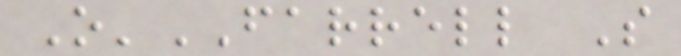O'FARRELL S
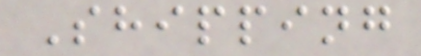Shipping
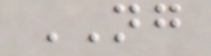NG
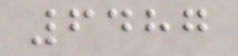6487
